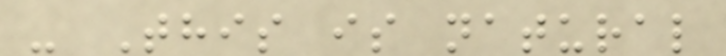- This is natural
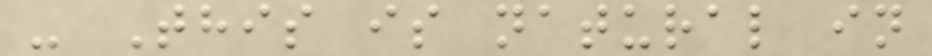- This is natural in
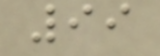99
